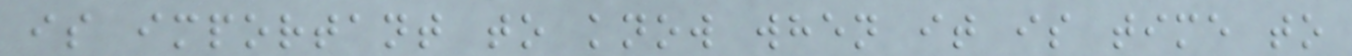is important to know when it is time to
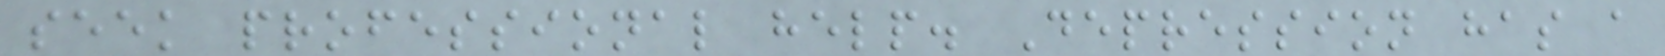seek professional help. Depression has a
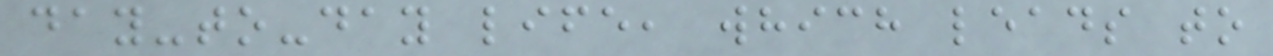day-to-day life, which leads to
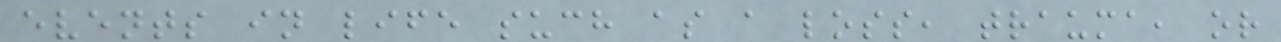events in life such as a loss, trauma, or
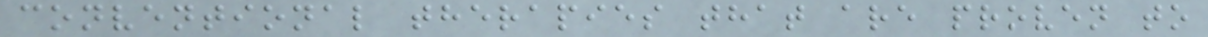conventional therapies that are proven to
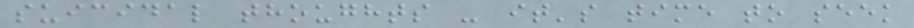suicidal thoughts - it's time to seek
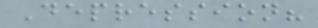Depression?
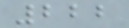222
